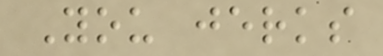You jerks
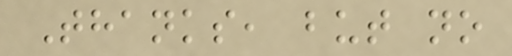Thanks, but no
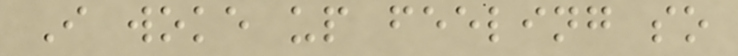I woke up feeling so
